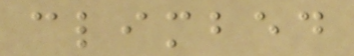climbed
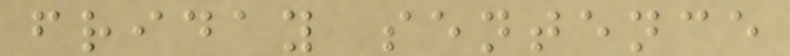friday sentence
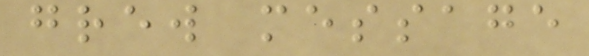grew message
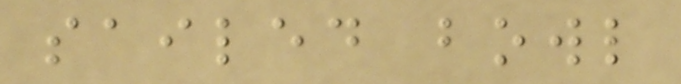sailed bowl
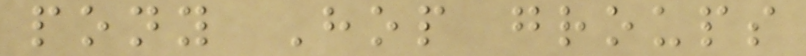pony Hop groups
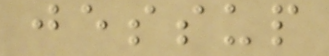jessup
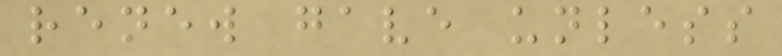renew gave unless
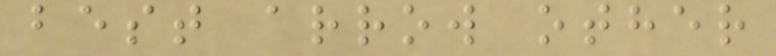best arrow other
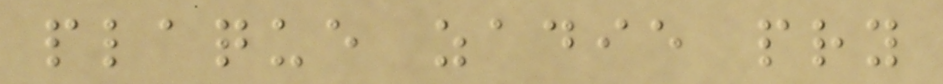plaque zadie pry
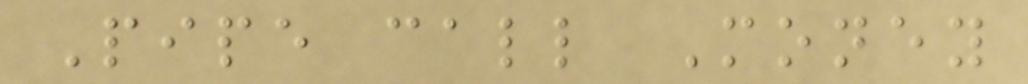Pipe call Money
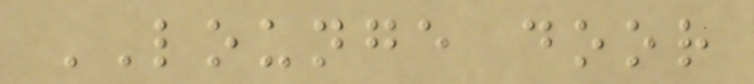LOUNGE door
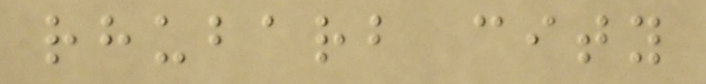rhubarb city
